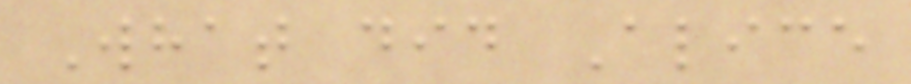What did Alice
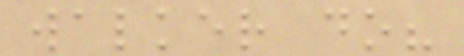walker do?
